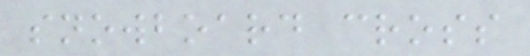snowboard cross
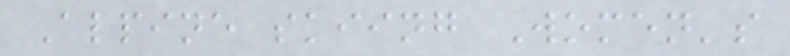Alpine skiing Women's
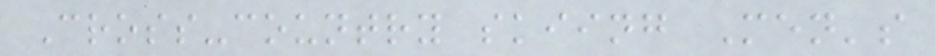Cross-country skiing Men's
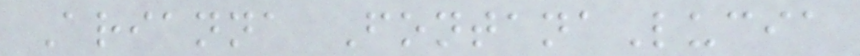Arianna FontanaLucia
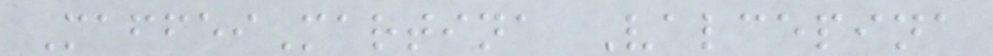MaffeiMartina Valcepina
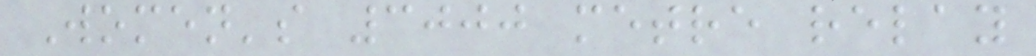Women's 3000 metre relay
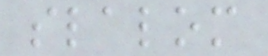slalom
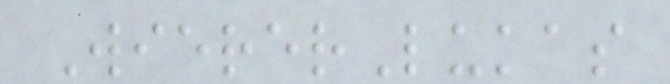WiererLukas
